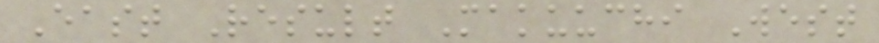East Result Makuuchi West
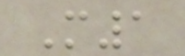M1
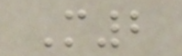M2
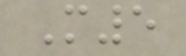M5
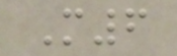M6
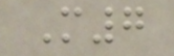M7
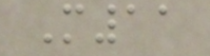M11
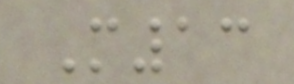M13
